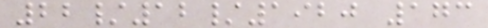22/12/1920 173
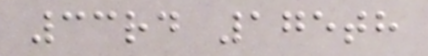33rd 175th
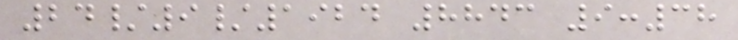24/9/1924 8843 9:38
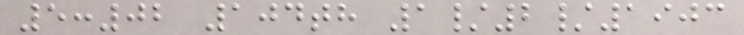5:02 104th 1/2/1903
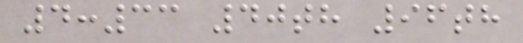4:33 40th 96th
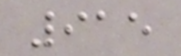915
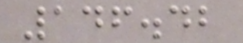146.42
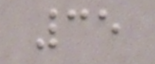35
